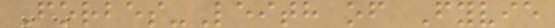Forbes-Leith of Fyvie
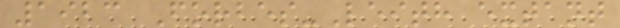1923 Forbes-Leith extant
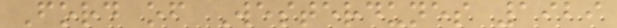Ford of Westerdunes 1929
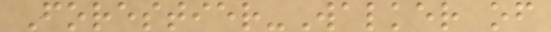Forestier-Walker of
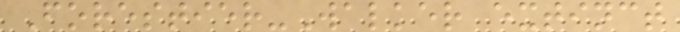Forestier-Walker extinct
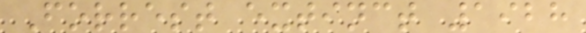Forrest extinct 1928
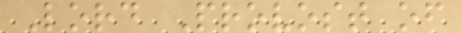Lord Provost of
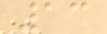13
